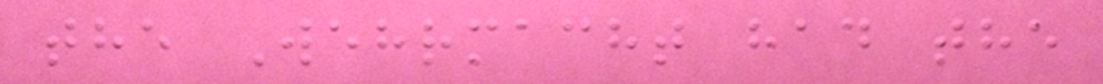the Wehrmacht had the
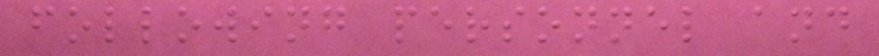following personnel and
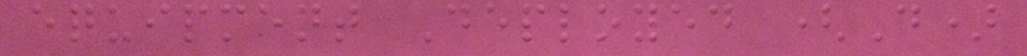equipment Deployed (D)
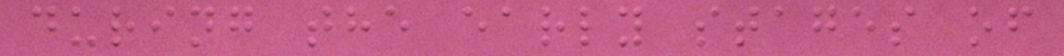during the early stages of
